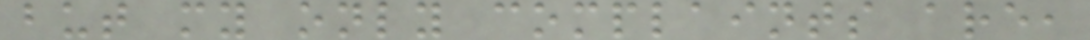but my only complaints are,
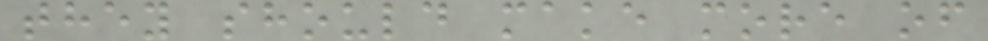they should make more of
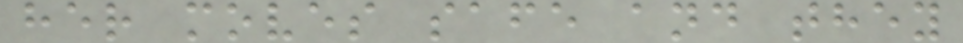her moves safe and they
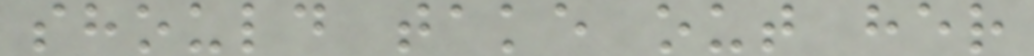should take out her
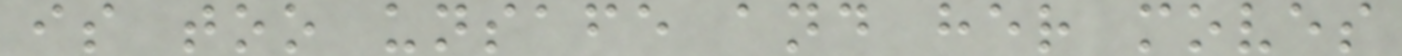is too unsafe and her moves
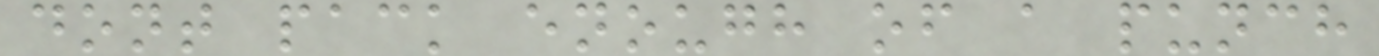dont pack enough of a punch
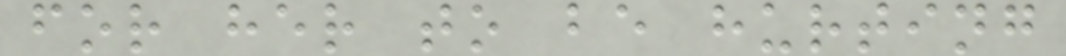for her to be hurting
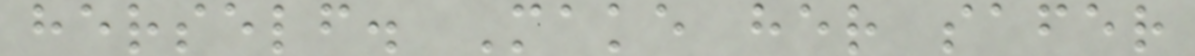herself. Make her safer
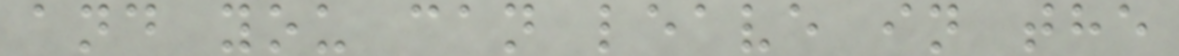and you can leave in the
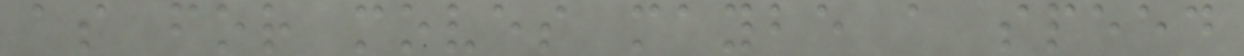as for moves maybe a speed
